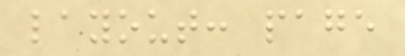layout: page
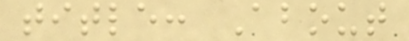title: About
